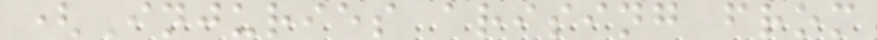(Injuries arising from
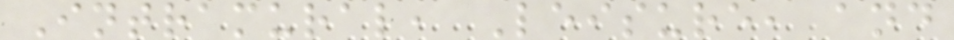Intramural, Leisure, and
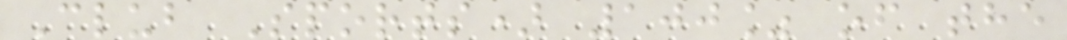Club Sports) 100% of the
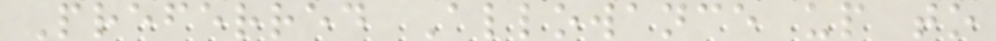Preferred Allowance up to
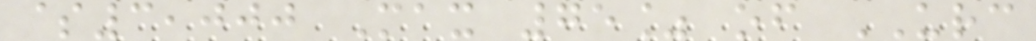$3,000 Max 75% of URC
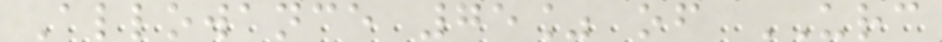Allowance 75% of URC
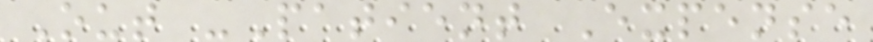Out -Patient Expense
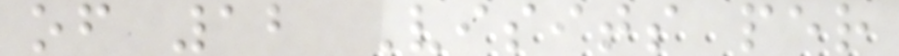of 12 Visits per
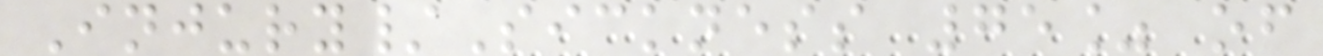Injury/Sickness 75% of
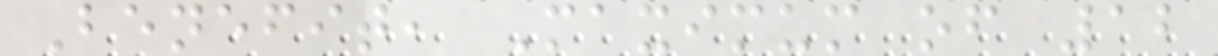Benefit, Maximum of 12
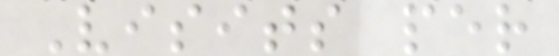Visits per
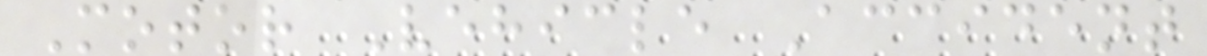Motor Vehicle Accident
